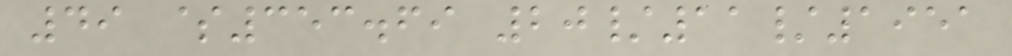49 $353.69 20/11/1951
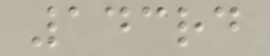143rd
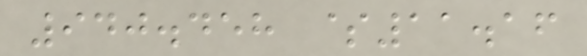940.458 $11.16
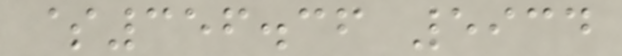$356.36 5934
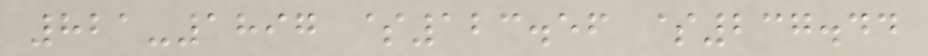821-1897 $123.56 $237.44
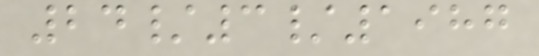24/3/1987
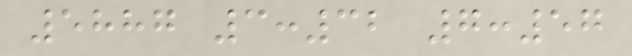5887 3:32 7:57
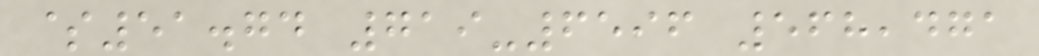$51.74 719-6596 568,471
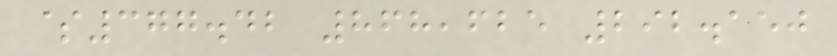$377.42 868,625 292.150
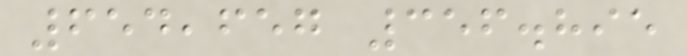654,657 356.895
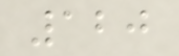120
